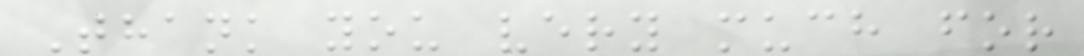Thank you very much for
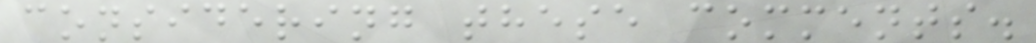considering these comments.
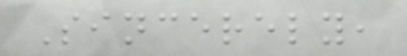Sincerely,
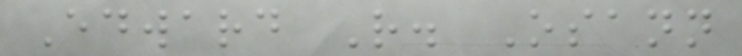Edward R. Osann
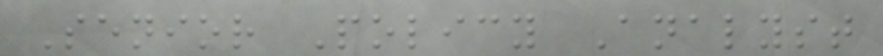Senior Policy Analyst
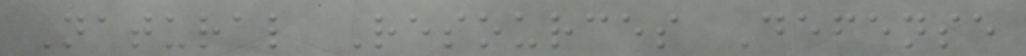Natural Resources Defense
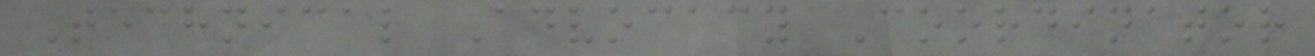Technical Advocacy Coordinator
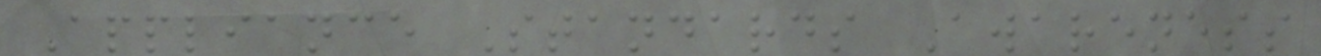Appliance Standards Awareness
